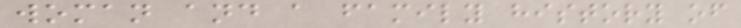woman and a family history of
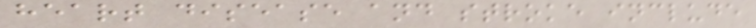heart disease and stroke include
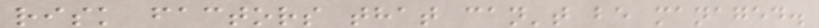risk factors that can't be managed.
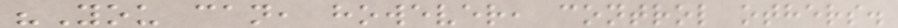"You can, however, control others.
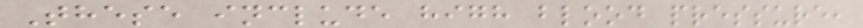These include high blood pressure,
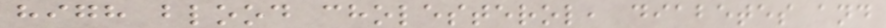high blood cholesterol, diabetes and
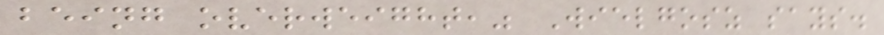being overweight," Wielgosz says.
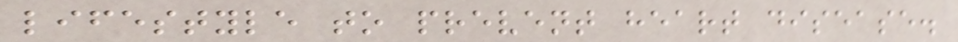lifestyle to prevent heart disease.
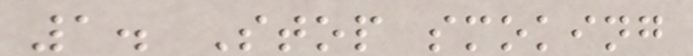1. Stop smoking
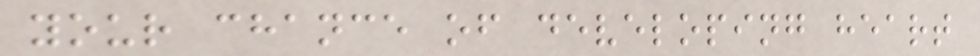your chance of developing heart
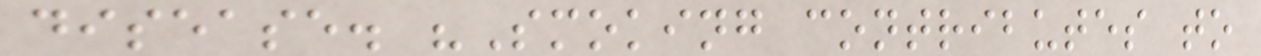disease. "Smoking contributes to
